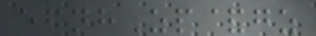efnhZp&gz
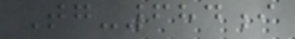Tg-684i
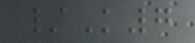/K7
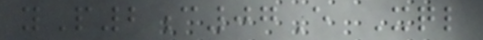yP2c07E Xql
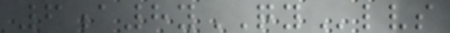6a8yQYlvs
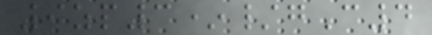9zp3*/gC4
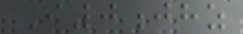I0jhz
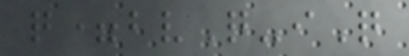q=bvQ-iQ
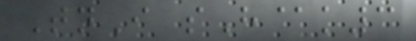TnI sH@k3
